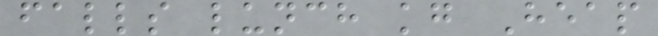falls lunch kg Heap
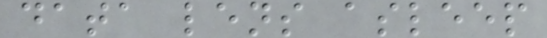data lens asleep
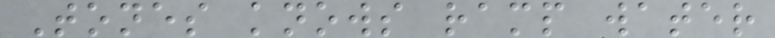Tones knows ramp water
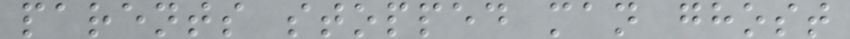parents stopped man ghost
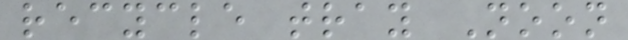recycle tray Noon
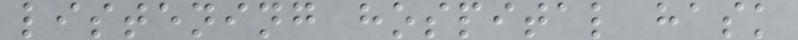listening hospital hask
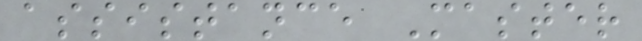assistance Master
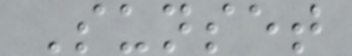Sunset
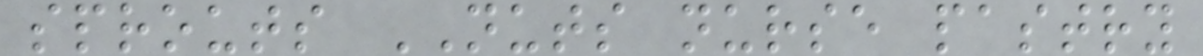sprouts NUTS nurse pastry
